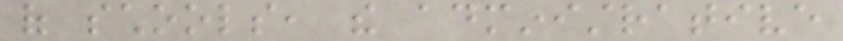of schools, the administrative
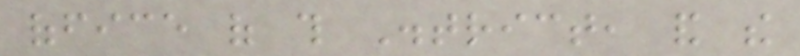office of this District, and the
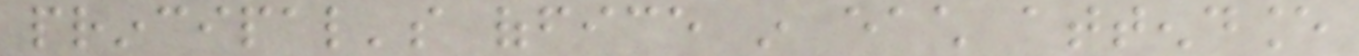principal's office in each attendance
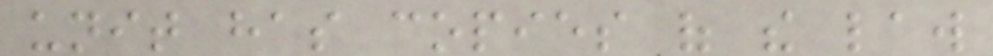unit has copies of the law
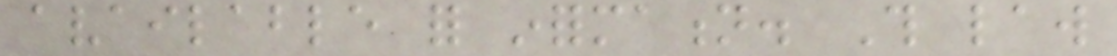available for information. This law
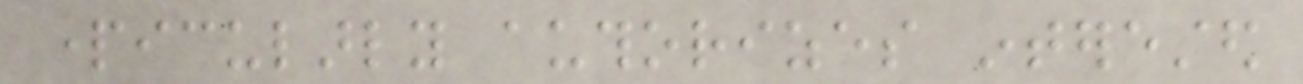particularly authorizes interested
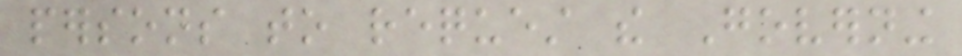persons to request the Governing
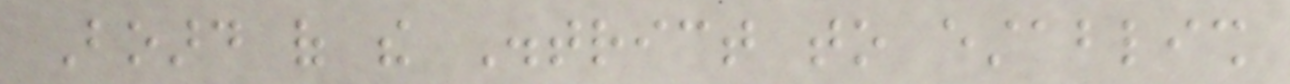Board of the District to establish
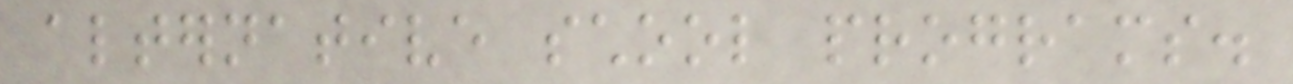alternative school programs.
